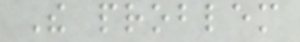The problem
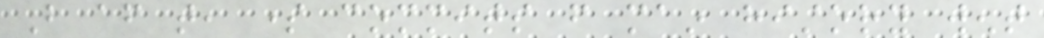But after that, some commits from main history went
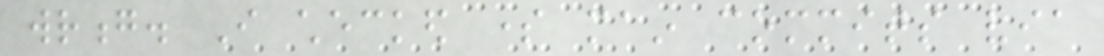wrong. I checked some main commits via
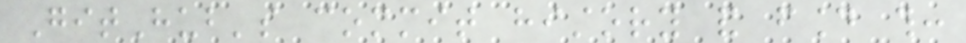GitHub's commit history and found this:
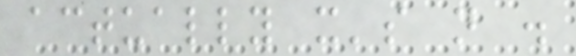actually it's not .
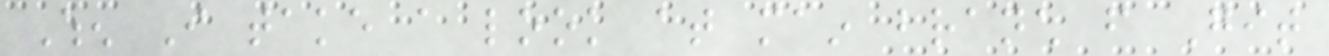When I take a look at main branch from Git
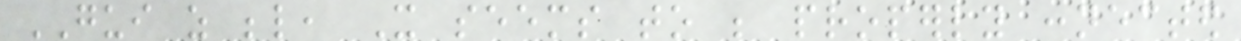GUI as below, It seems to be properly connected
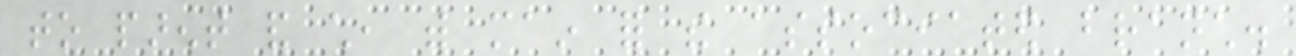to parent and child, with main for the associated branch.
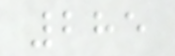285
